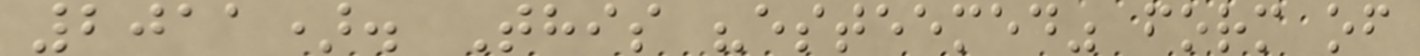2011). This "esteemed" form of
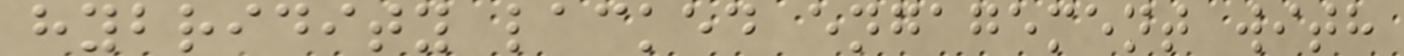hybridity lacked engagement with
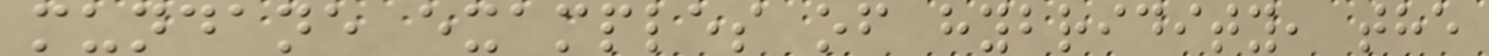mundane examples of hybridity, the
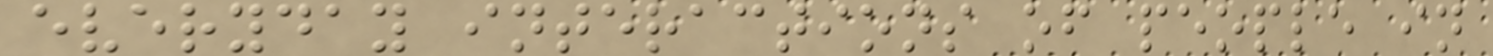everyday interactions of people in
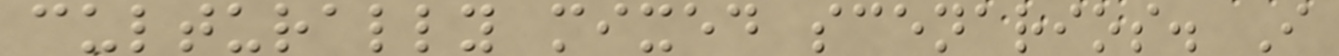culturally mixed scenarios. I
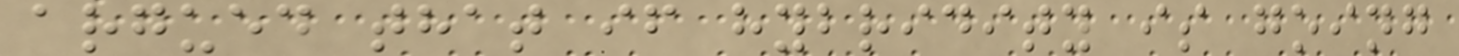argued that if hybridity is going
